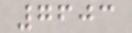7603
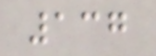137
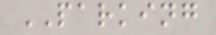PARKING
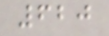620
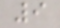9
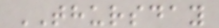THURSDAY
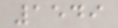1549
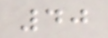40
